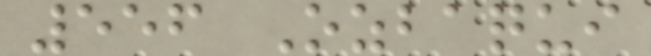556 Ozbaqui
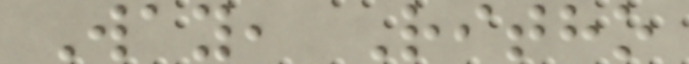Way, Ritho
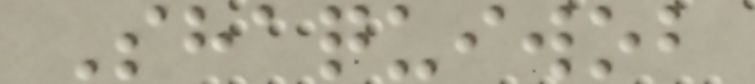Shaquiwob
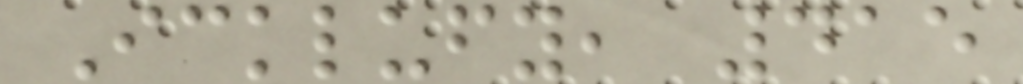Icklufy, 415
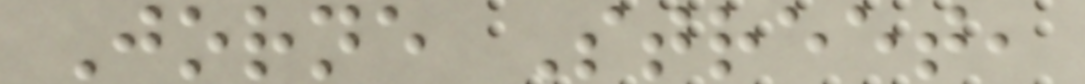Jorne Street,
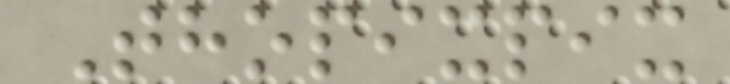Thopixpix
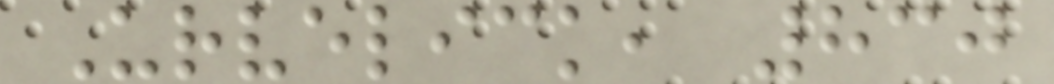Urvelick, 830
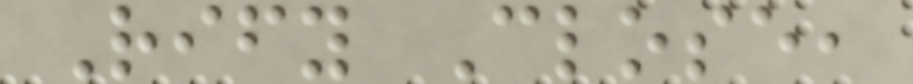Rify Close,
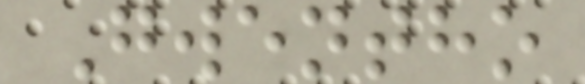Gwentho
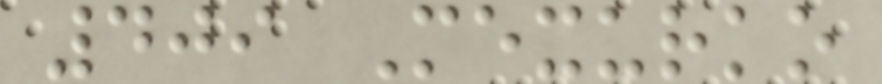409 Mexurko
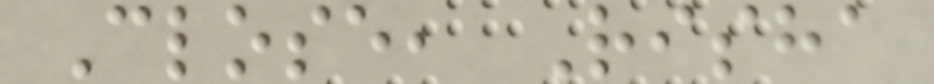Close, Risha
